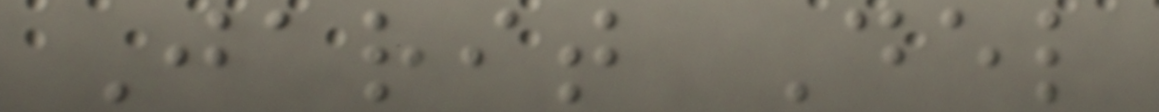Jarit Del
